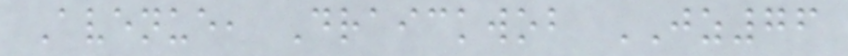Avenue, Draickwob JZ76
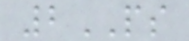2PS
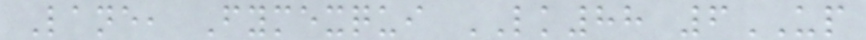Lane, Fymexqui LK88 6UP
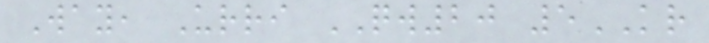Way, Urri QW20 5KR
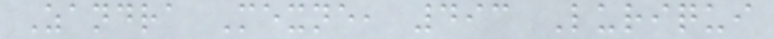Zandra Mexne, 493 Luriqui
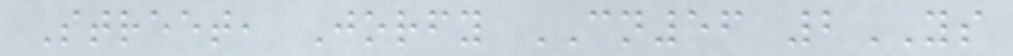Street, Jorfy CN56 2YS
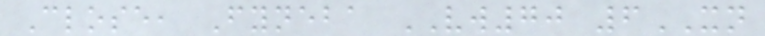Close, Fyneba VW70 6XN
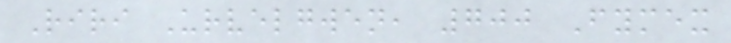Riri Urvelgwen, 700 Fymex
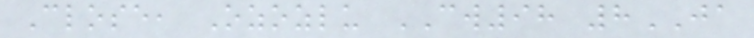Close, Ozozlu CW98 8JA
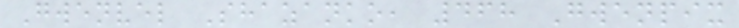Gwenvel Shazanko, 468 Gwenpix
